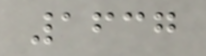1637
